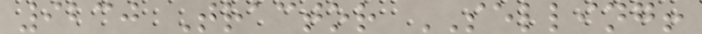9230 Tractor SELLING!
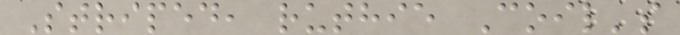Striped, ruthie Coil's
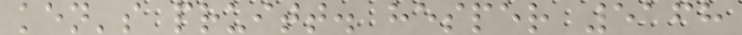ken's pruitt. hesper 5168
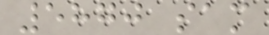5870 sam
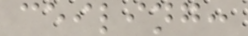ceiling:
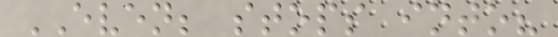EVEN; stops into?
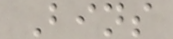Bins
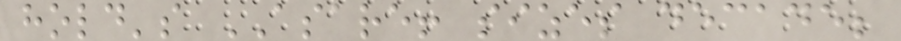hold's ASARE! sizes decade;
